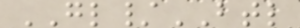GL/BTL
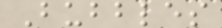Bubbles
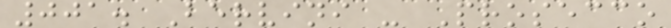001. Bervini - Prosecco
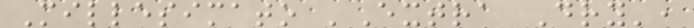Millesimato 'Extra Dry',
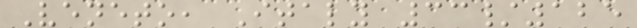Veneto, Italy 33/125
